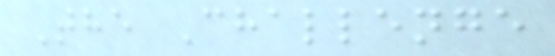The Challenge
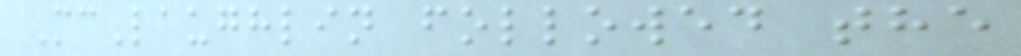McLaughlin followed the
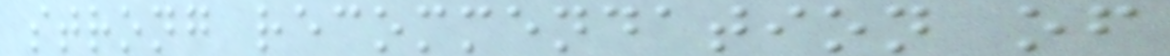strong recommendation of
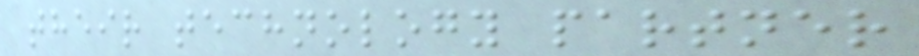their technology partner
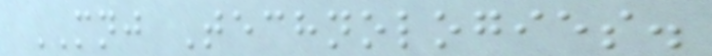MNJ Technologies.
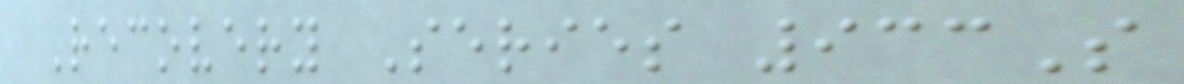Recovery Series 933S
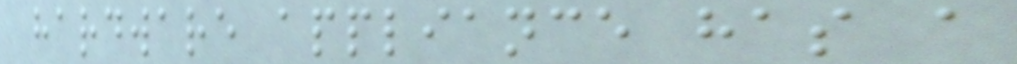hardware appliance has a
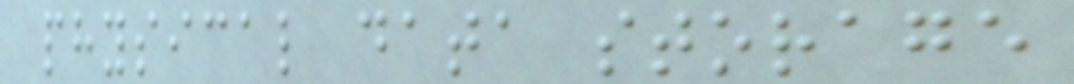physical data storage
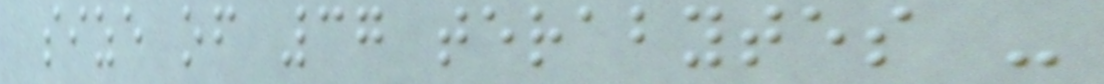size of 37 terabytes -
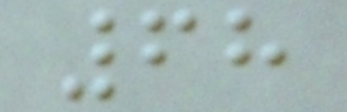68
